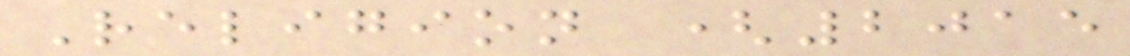Religion (2015
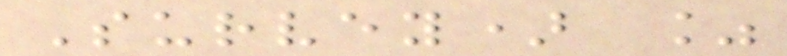Survey) %
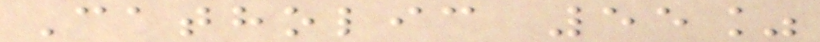Catholic 55%
